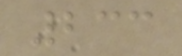233
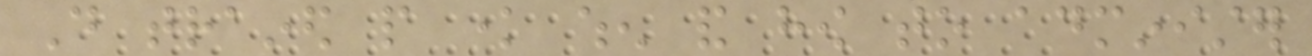Do trained people know when and how to administer
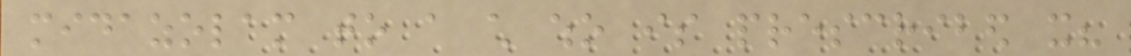midazolam to a child who is prescribed it?
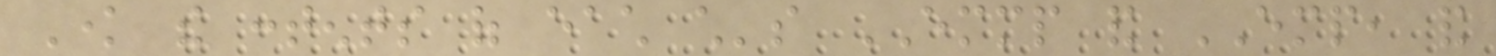Know the contents of each child's EMMP and EMP, and
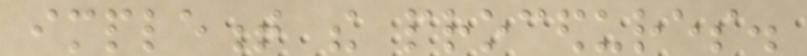implement the procedures.
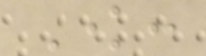Know:
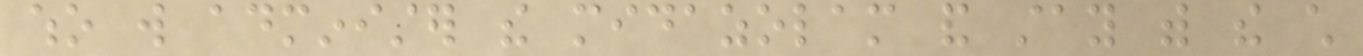who will administer the midazolam and stay with the child
